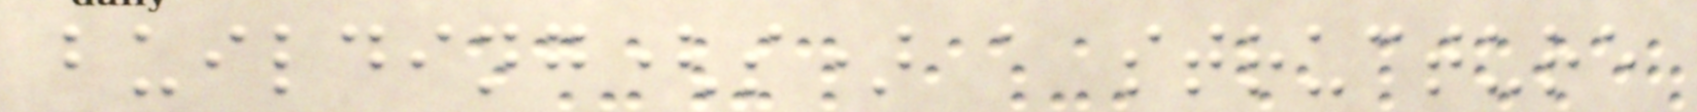building(s) a structure
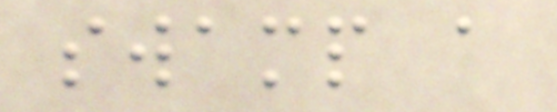swamp a
